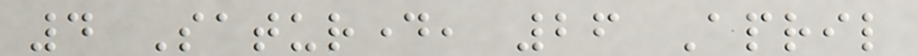4 Saturday, 26 April
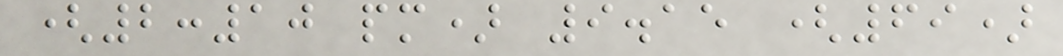(2:10 pm) 9.15 (69)
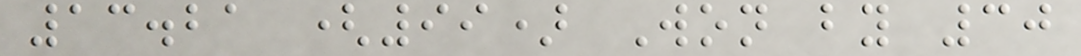13.21 (99) Won by 30
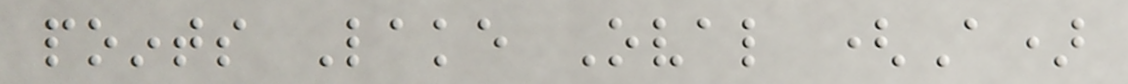points Lake Oval (A)
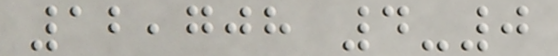12,708 4-0
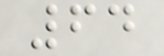64
